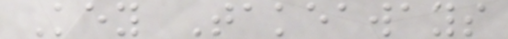Key Takeaways
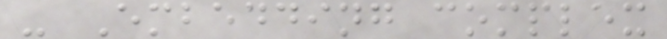- Embedding complex
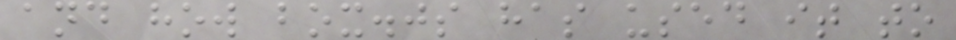and how box.js has used it to
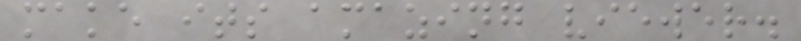make its amazing viewer.
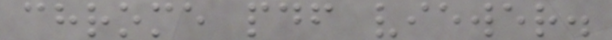chrome pdf viewer.
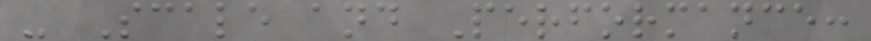- Scale and Performance:
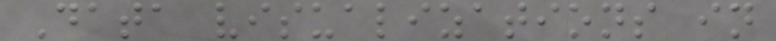Data visualizations in
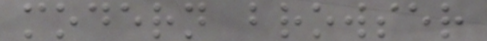modern browser
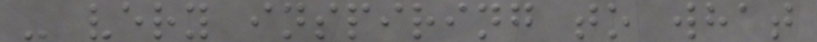- very inspiring to what
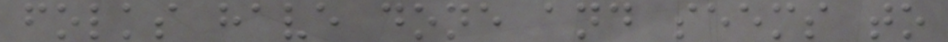folks have done and seems to
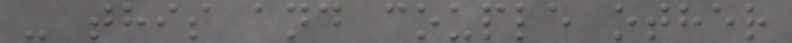- this and couple other
